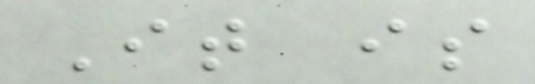It is
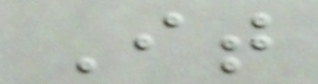It
